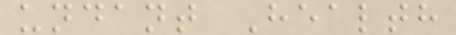undant Health
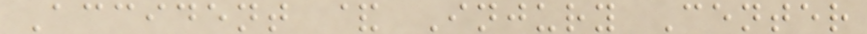Accident & Injury Center
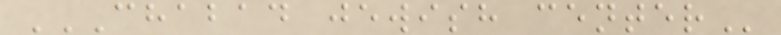CHABAD JEWISH CENTER
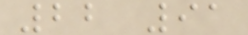22 91
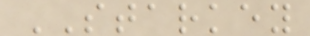STARKEY
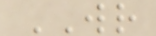WR
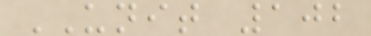UNIT 102
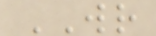WR
